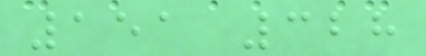151 328
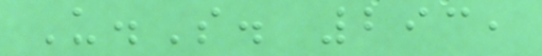U.S. 293,
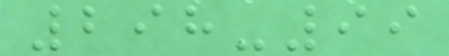298-99
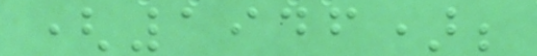(1946);
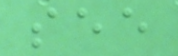see
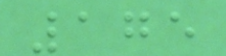175
